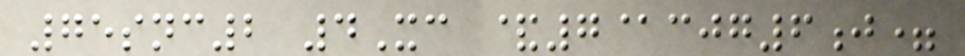75snc2 4Xc &7@cjg6j=
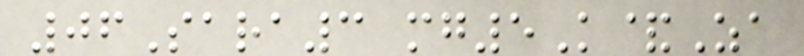06Sara3 mg5K&Za
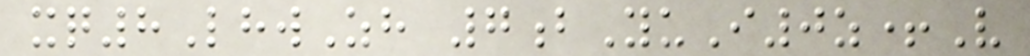xq8LhwZh 7bYuI0z+V
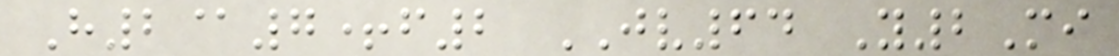H2@7+f2 JV64 Y2Mi
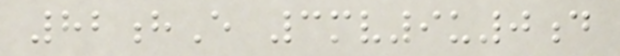82hE 3mv9u0d
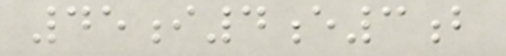45i4e3b
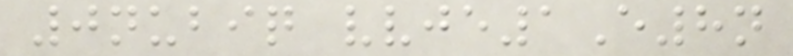0nubiq vvje1E8n
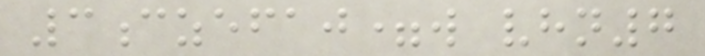3czefaj=w vhn7
